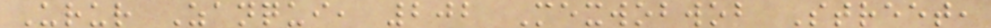Urur Zanqui, 202 Mexwobwob Street,
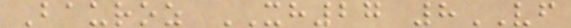Bauroz XH27 8VF
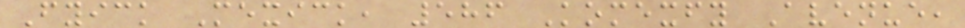Fyick Mexick, 586 Komexfy Avenue,
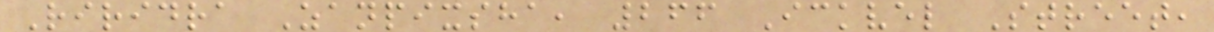Riridra Zanpixsha, 266 Ickvel Street,
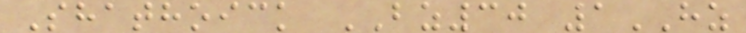Shathoick BZ30 1HZ
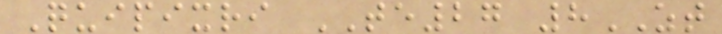Quipixri TE27 8ZT
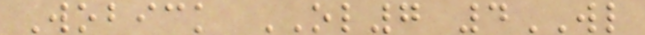Wobick OL7 4WL
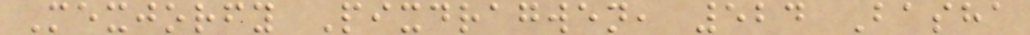Mexjorfy Pixdragwen, 524 Basha
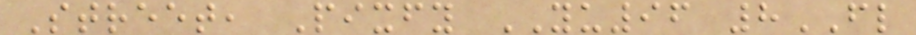Street, Pixfy YU96 8FL
